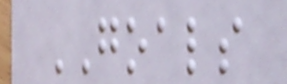GOALS
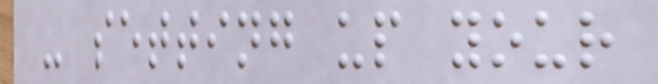- setting up your
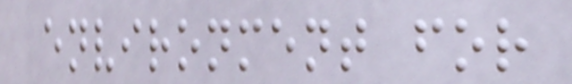environment for
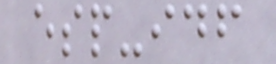esp-idf
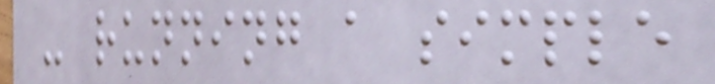- running a simple
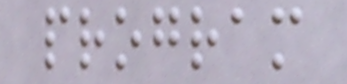program
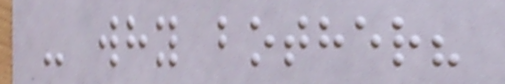- why bother?
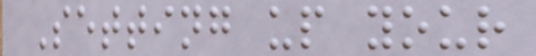Setting up your
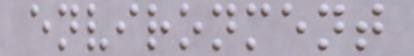environment
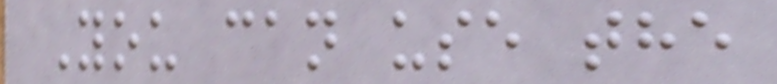You can use the
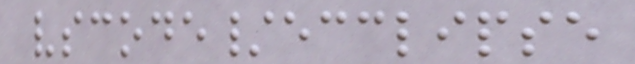vscode/ecclipse
